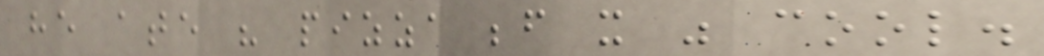he ate his pizza before it was cool.
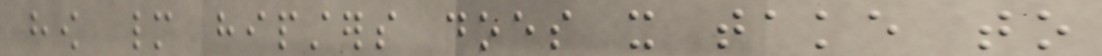how many hipsters does it take to
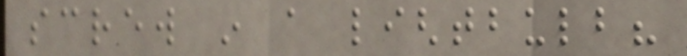screw in a lightbulb?
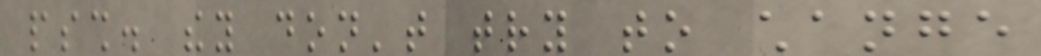pssh. they don't try to change
